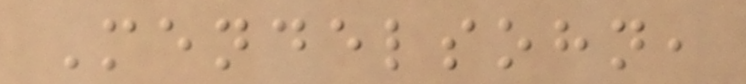Mendelsohn,
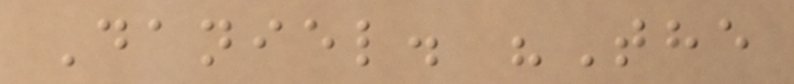Daniel. "The
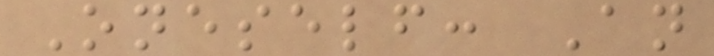Oneself: An
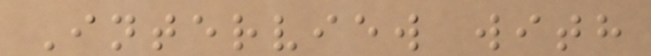Interview with
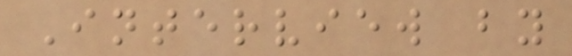Interview by
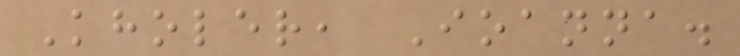Kholer, Ioanna.
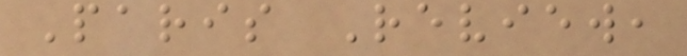Paris Review,
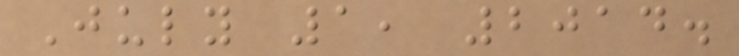July 1, 2014.
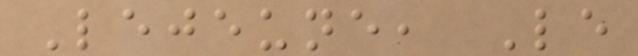Lejeune, Le
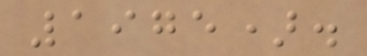1975).
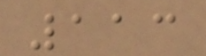113
